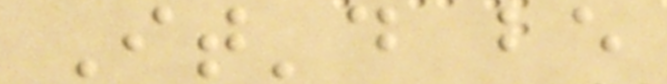It'd be
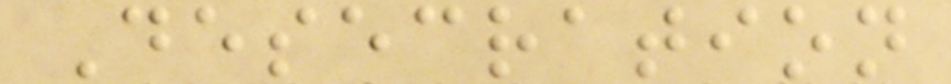Desecration
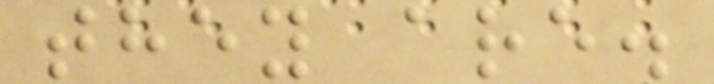they are.
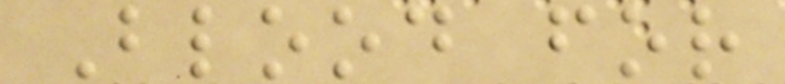Blood for
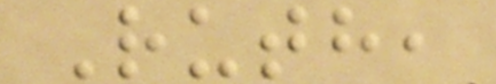Ruth,
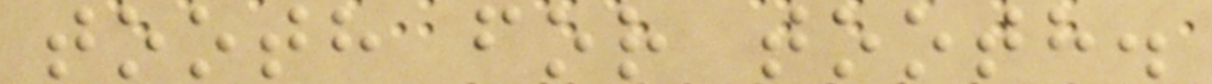tooth for tooth.
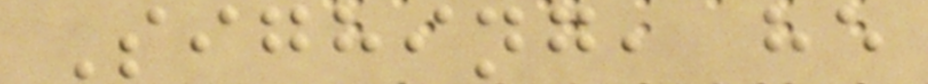Sighing, he
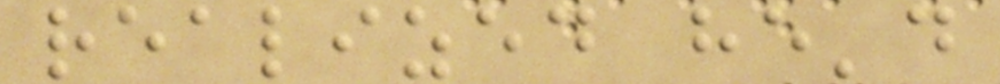realized he'd
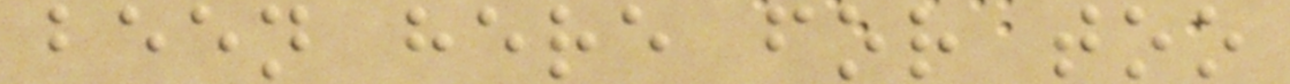been here for too
